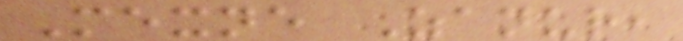Mexne Zanur,
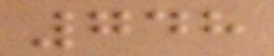748
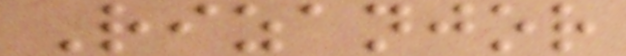Rizanjor
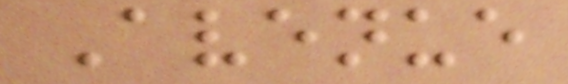Avenue
